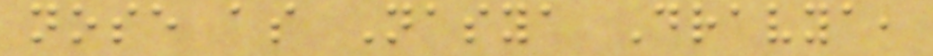nose as Nasya Dravya,
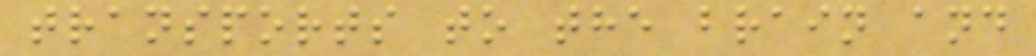transports to the brain and
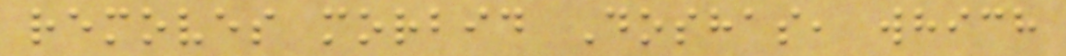removes morbid Doshas, which
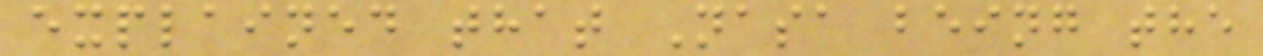explained that Nasa being the
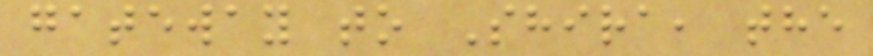gateway to Shira, the
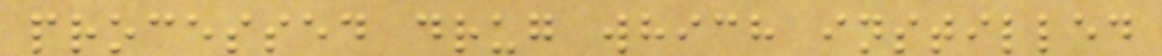processed drug which instilled
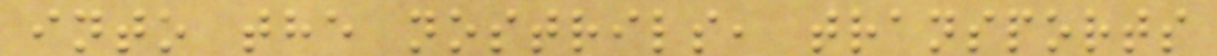into the nostrils, transports
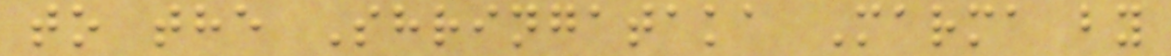to the Shringataka Marma by
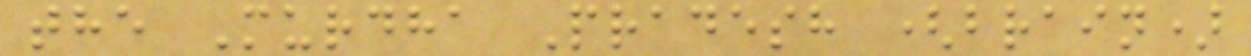the Murdha Pradesh (brain)
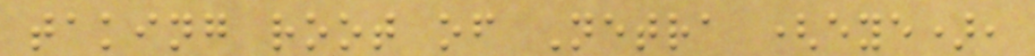taking root of Netra (eye),
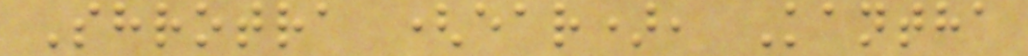Shrotra (ear), Kantha
